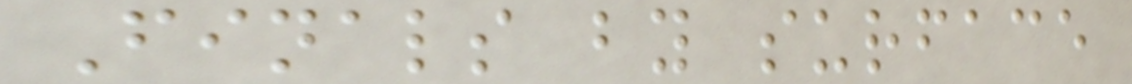Finals by surface
